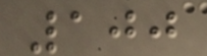100
